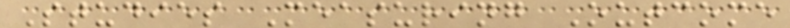Studies Measuring Outcome
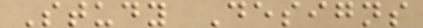Study Designs
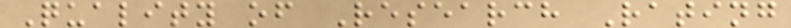Quality of Research Rating
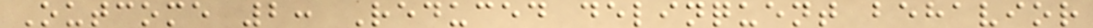Outcome 2: Reduced delinquent behavior
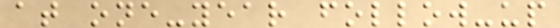at one-year follow-up
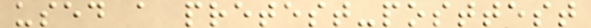used a pretest-posttest
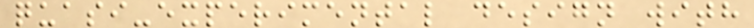quasi-experimental design with
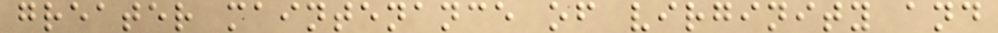greater maintenance of virginity and
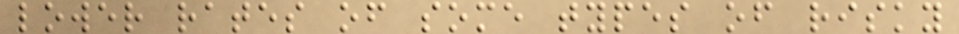lower rates of some types of risky
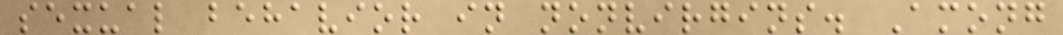sexual behavior in nonvirgins. Among
